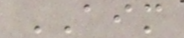AIM
